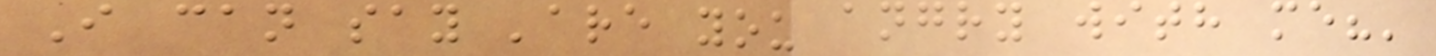I can say 'are you angry with me?'
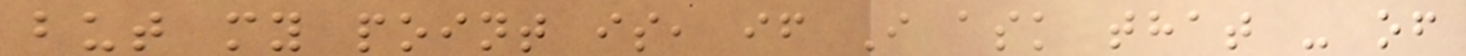but my point is, if I ask that - of
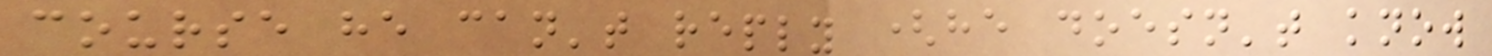course he can't reply (he doesn't know
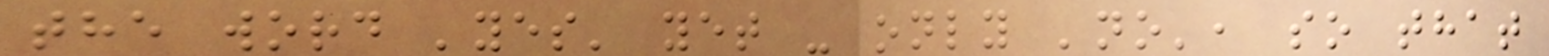the word 'yes' yet - only 'no', so that
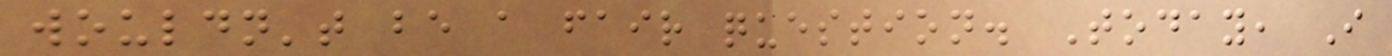wouldn't be a fair question. Today, I
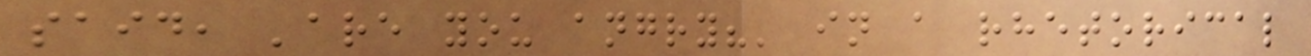said, 'are you angry?' in a rhetorical
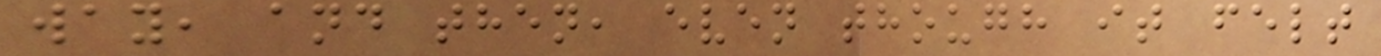way, and then, even though it felt
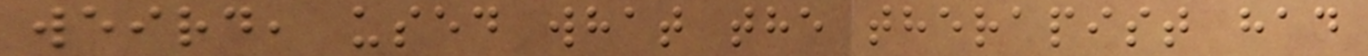weird, used what the therapist had
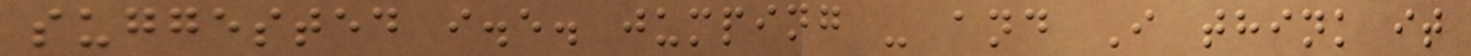suggested i.e. jumping - and I think it
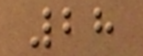28
